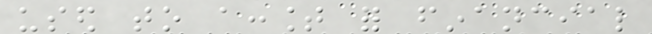used to account for financial
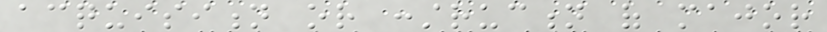acquisition or construction of major
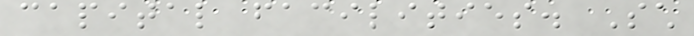capital facilities. Such
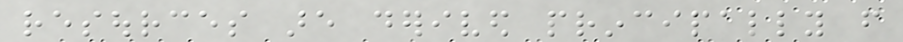resources are derived principally from
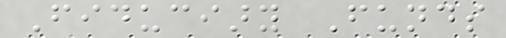Fiduciary Funds
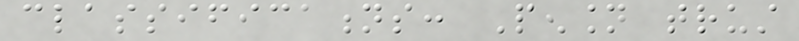classifications: Pension trust
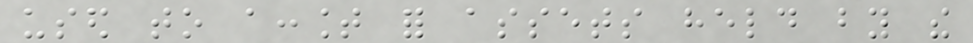used to account for assets held by the
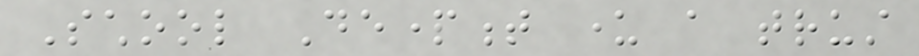School Department under a trust
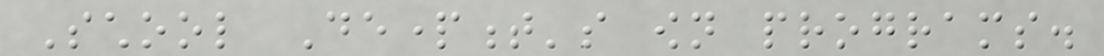School Department's own programs.
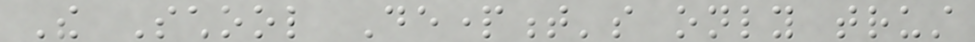The School Department's only trust
